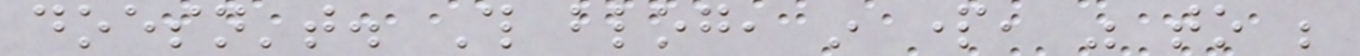doesn't. This blog, in part, was to be
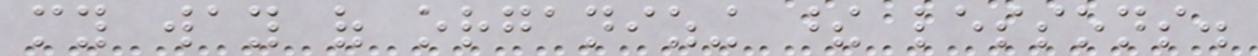my way of organizing these lessons.
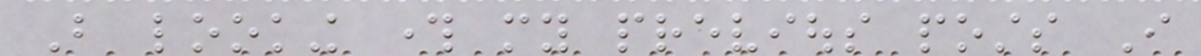But looking through my previous posts I
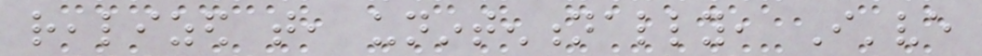realized that, unintentionally, I've
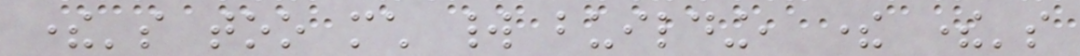there's too much world building, there there's
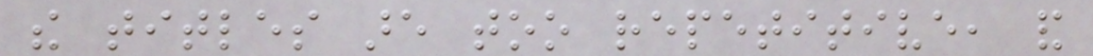the titles are too repetitive, and
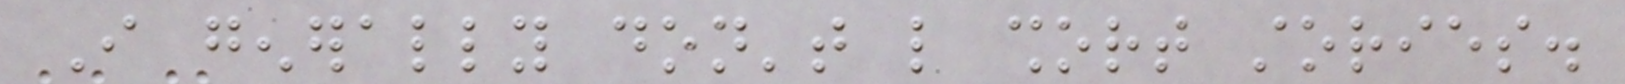I generally don't like short stories.
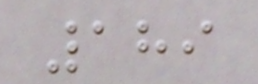189
